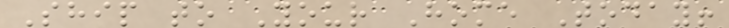Ship to Your Home Today!
